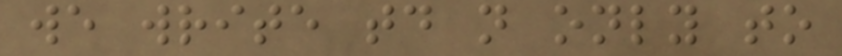we write today not only to
